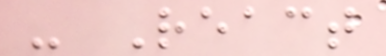- React
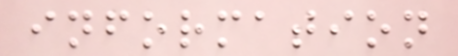information
